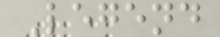Legend
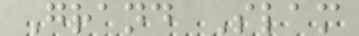Grand Slam
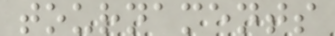tournaments
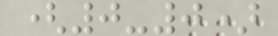(0-0)
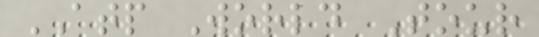ATP World Tour
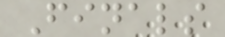Finals
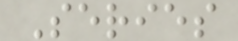Series
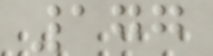177
